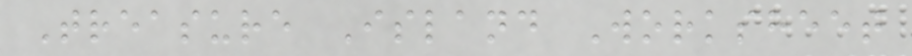Treasure Island Worksheet
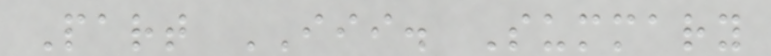Part III. Summary
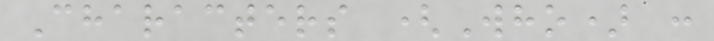Characters (Who) :
